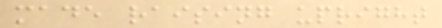made raising upright
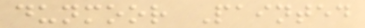dunmoor Painted
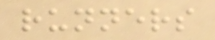runners
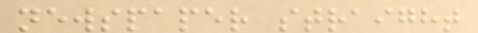newspaper straight
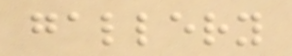gallery
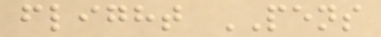flight PENS
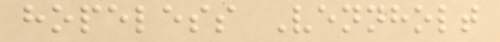hopeless Vennholt
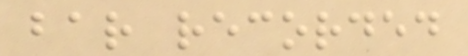bar recorded
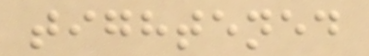tightened
